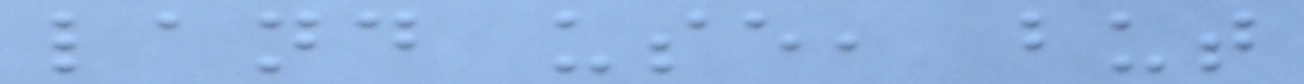land use, but
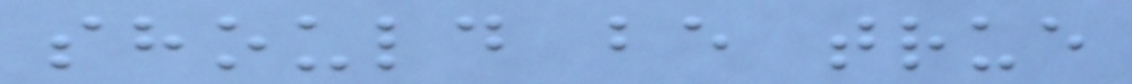should be true
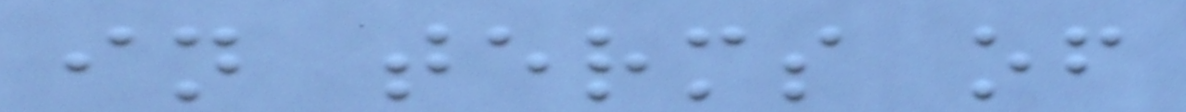in terms of
